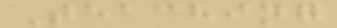Teaching
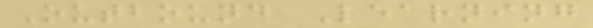Outbound Learning
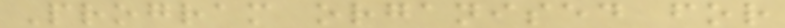Program organised for
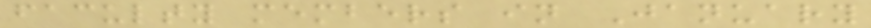faculty members in January
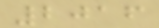2016
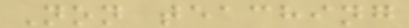Non teaching
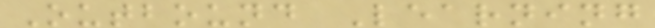Outbound Learning
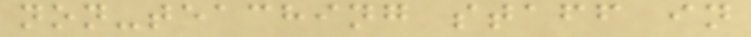non-teaching staff in
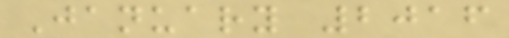January 2016
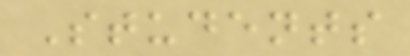Students
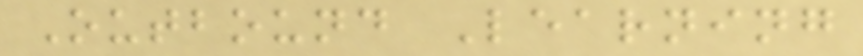Outbound Learning
